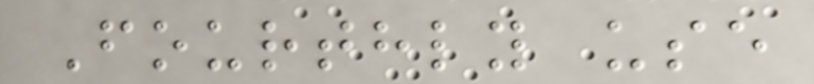Fourthly use
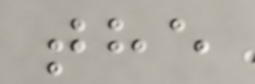the
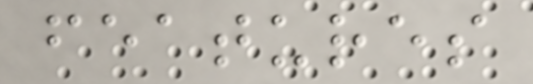features
